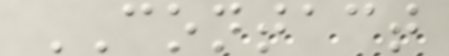CONTACT
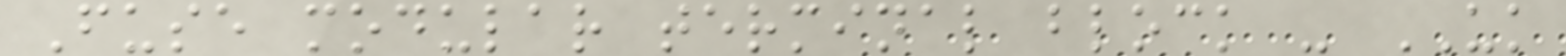Fuse modular terminal block - UK
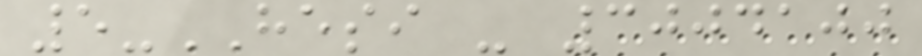5-HESI - 3004100
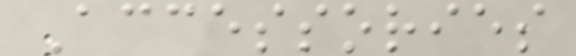Accessories
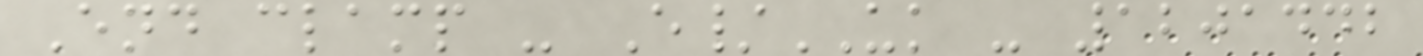End clamp - E/UK - 1201442
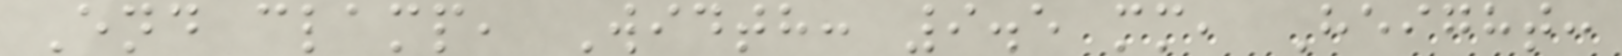End clamp, Width: 9.5 mm, Height:
